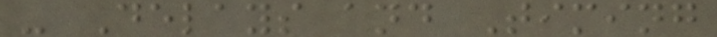- Delays and Timing
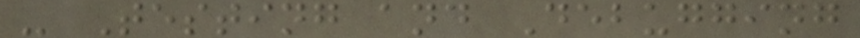- Testing and Debugging
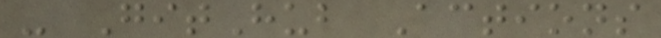- GitHub Actions
